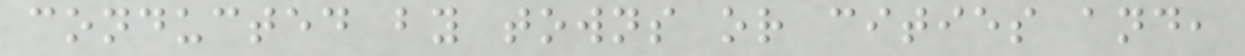conducted by towns or cities and,
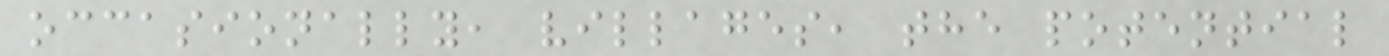occasionally, villages, the potential
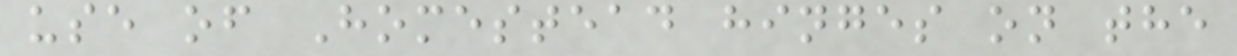use of Homestead hinges on the
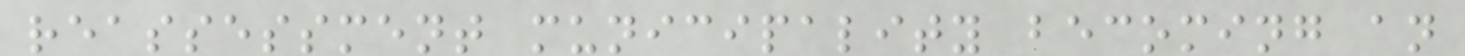reassessment municipality becoming an
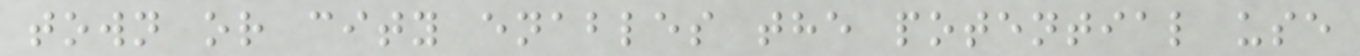town or city enables the potential use
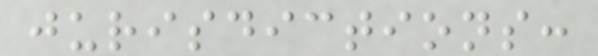jurisdictions:
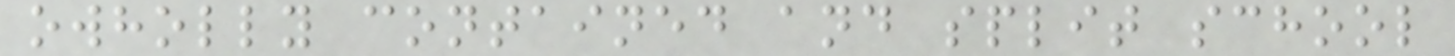owholly contained and split school
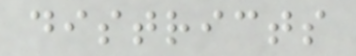districts
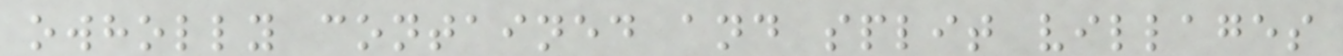owholly contained and split villages
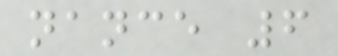nance 6
